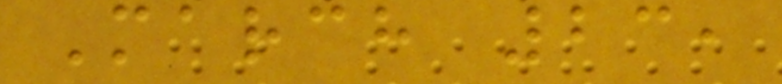March 23,
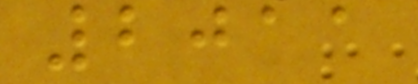2011
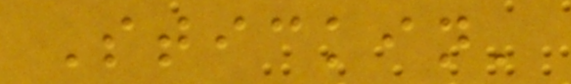Stickin'
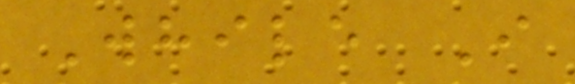While I
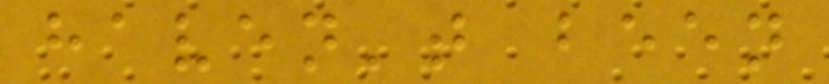haven't been
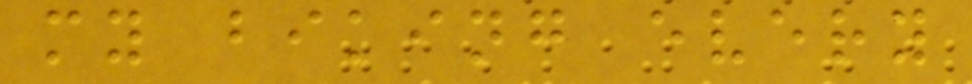my biking every
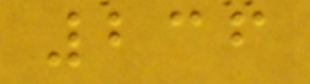236
